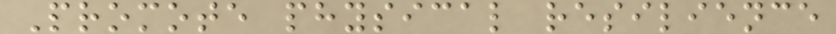Promote physical resilience
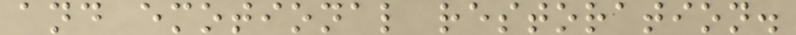and emotional restoration.
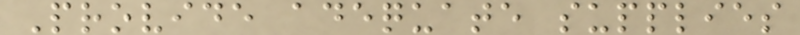Provide adequate supplies
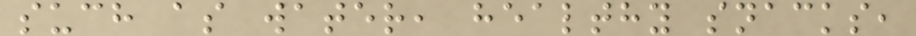such as water, healthy snacks,
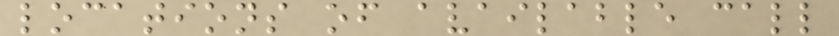locations of available call
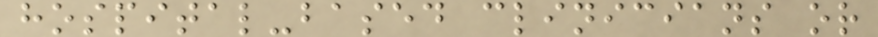hospital-based clinicians or
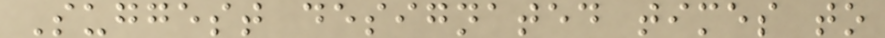Suggest designated times to
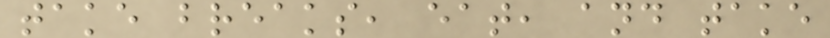take breaks, eat, and take
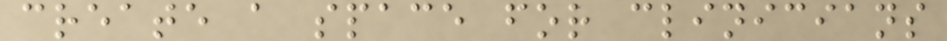create a space for clinicians
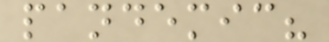pandemic?
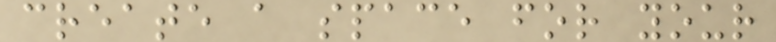create a space for your
